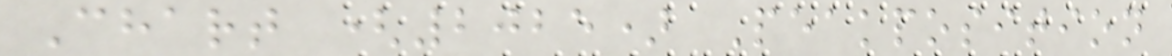Chart (2025) Peakposition
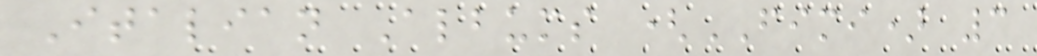Italian Albums (FIMI) 3
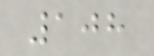108
